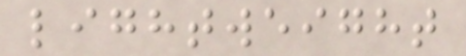lightweight
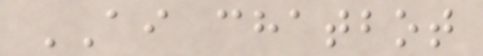AI chatbot
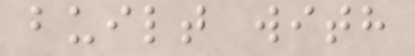built with
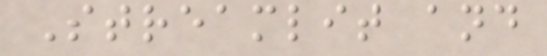Streamlit and
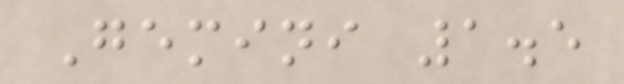Gemini 1.5
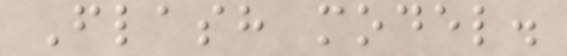Flash model.
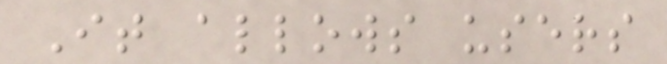It allows users
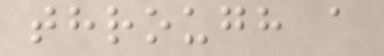through a
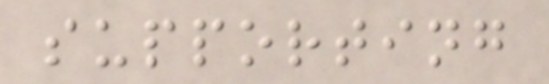supporting
